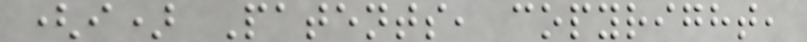(i) Patents, copyright,
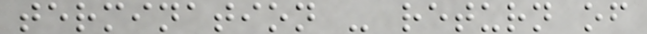termination - return of
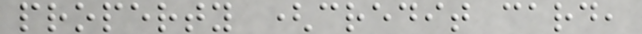property (credit card,
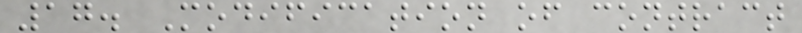17. Modification of contract
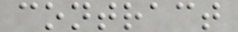contract
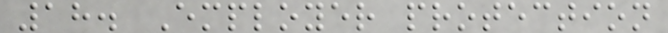18. Employer protection
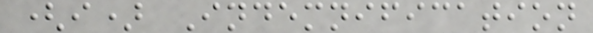(i) Indemnification
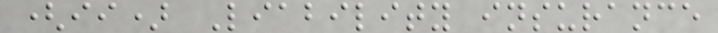(ii) Liability insurance
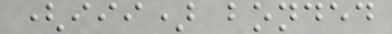(iii) bonded
